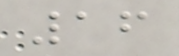16
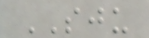SJU
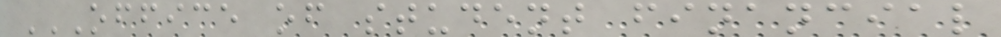OFFICE OF STUDENT FINANCIAL
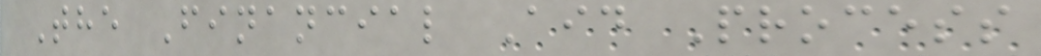The Financial Aid Process
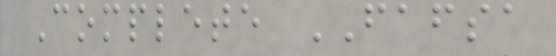Complete FAFSA
